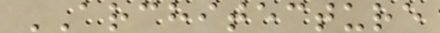ARCHITECTURE
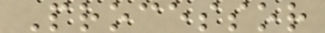Processor
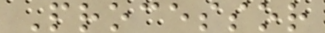Processor
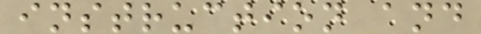instruction and
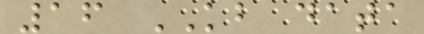16 KB data
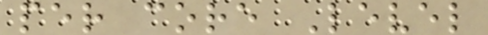per core Level
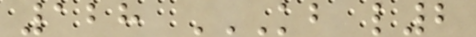128 KB L2
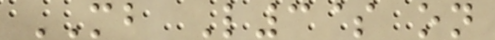MB L3$ on
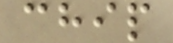chip
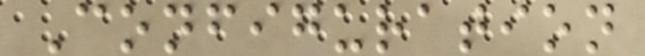Configuration
